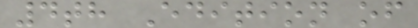4th Edition of
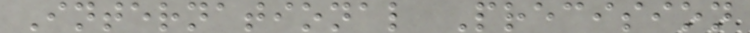International Precision
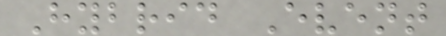Hybrid Event
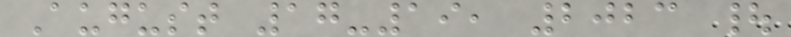August 17-19, 2023 |
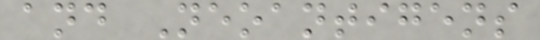and Neoantigens
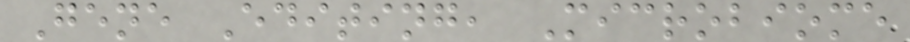Gene Editing, Microbiome
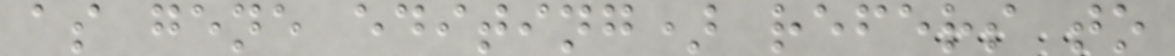as gene editing) refers to
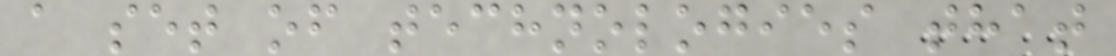a set of technologies that
